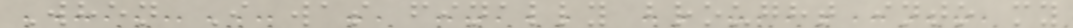When I was finally brought into my
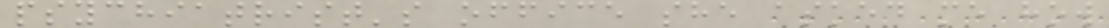psychiatrist's office she asked me how
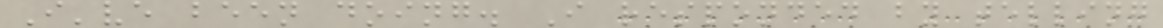I've been doing. I responded by telling
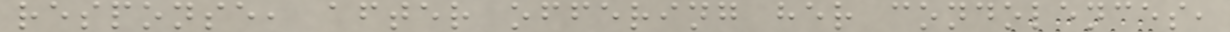response, after offering her condolences,
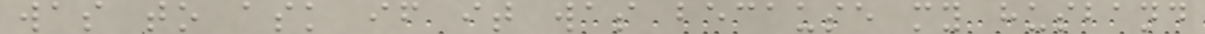was to ask if it was because my husband
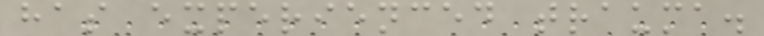has experienced trauma.
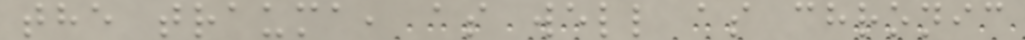the trauma, as well as chronic
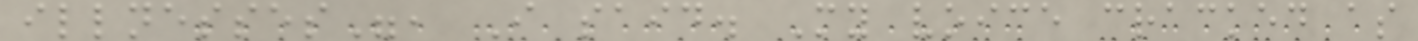illnesses", I said. My voice cracked as
